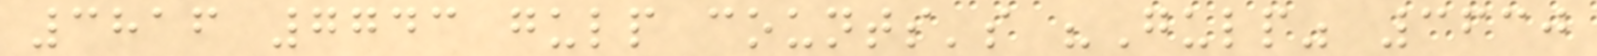3816 7743 gulp counts's "Gulp" 3630
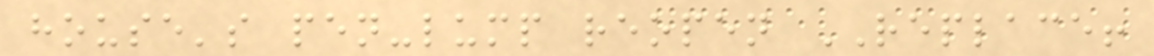house's pen-lump reopen REPLACE!
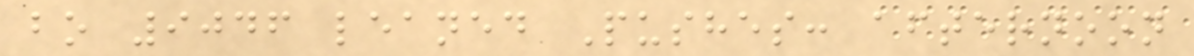bo 9046 leaned Pushes: afternoon
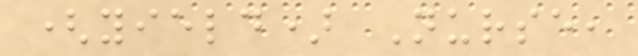(yield) Nurse,
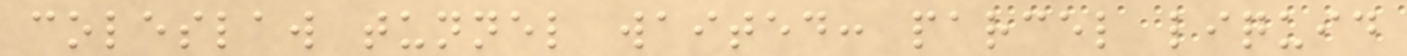coleslaw tunnel waited: parcel liquid
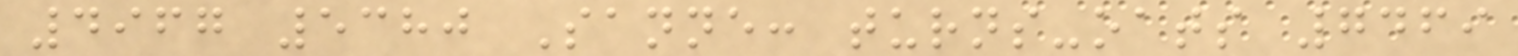4967 5380 Sanne: turns-oats 7469
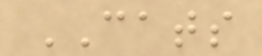CATS
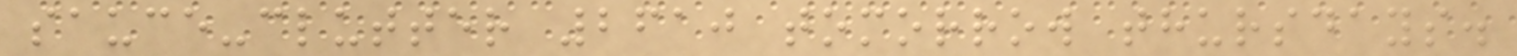sauce-clutter 2610 tomorrow thursdays.
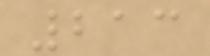213
